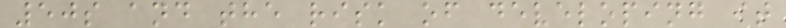50s and the risk of developing it
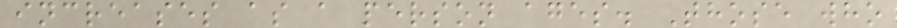increases as a person ages. Those who
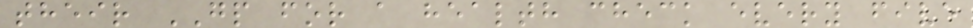their GP for a health check every five
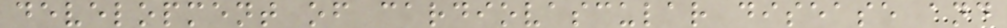development of cardiovascular disease and
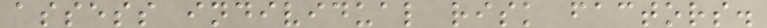assess individual risk factors.
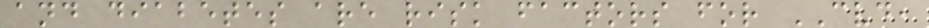and diabetes are risk factors for CVD,
